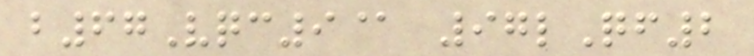b67Vqc9@ 97lQf2
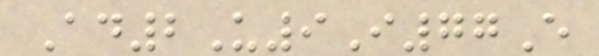Ad2U9I77E
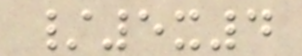/5x4
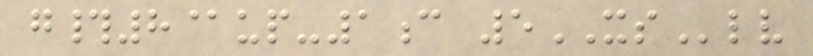g#8@up-1c 5XSlv
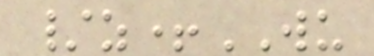/z+WU
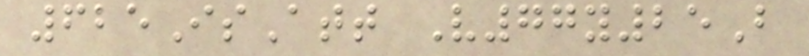625IsAtt V77y25B
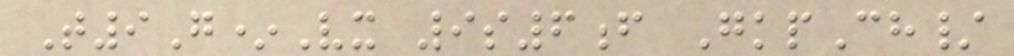T9G*Vx 9s6f GkpCh/
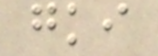gki
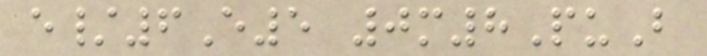e/6E5 0m8PuB
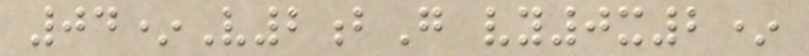04*V2bG vy0x2*
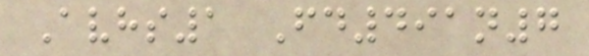Avhs1 Fd491n7
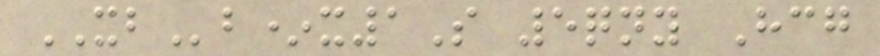XBb*x1S 5qny Hcg
